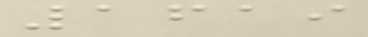1619
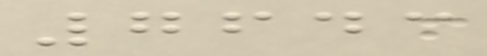7643
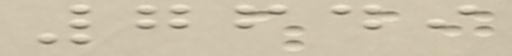7649
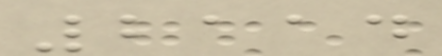2114
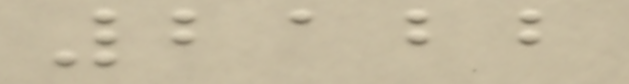2122
